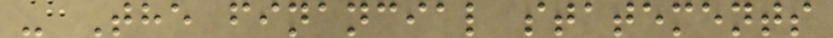- The financial statements
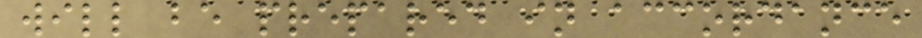will be prepared in accordance
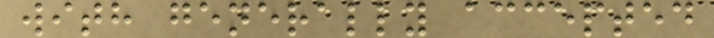with generally accepted
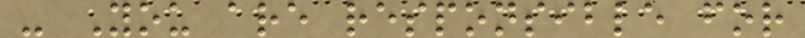- You are responsible for
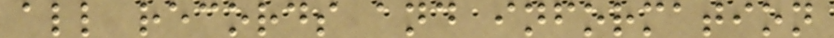all records and information
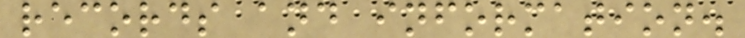records and information.
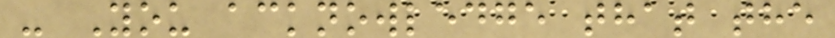- You acknowledge that the
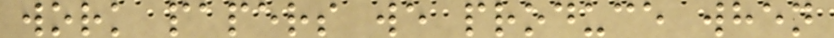work papers we produce when
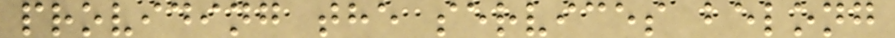providing the services belong
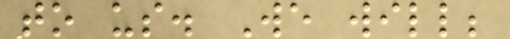to us. We will;
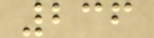236
